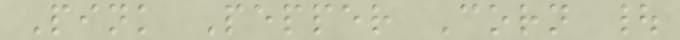Pink Pepper Corn |
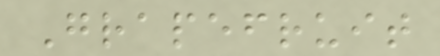Grapefruit
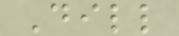Dill
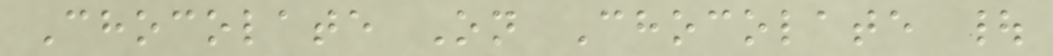Chocolate On Chocolate |
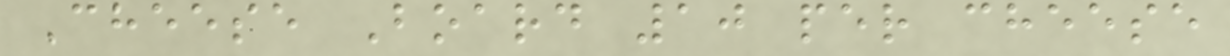Cheese Board 10 per cheese
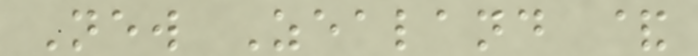New Zealand &
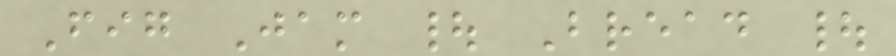Fig Jam | Bread |
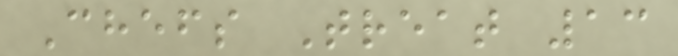Chefs Treat 13
